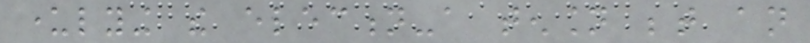underlying the election-a tension between an
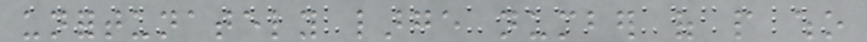unfortunately large number of people who
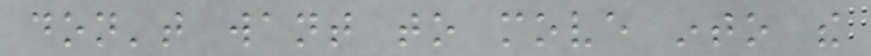don't want to move into the
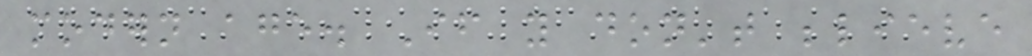modern age. If you don't believe
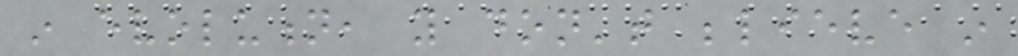in evolution, you don't believe in
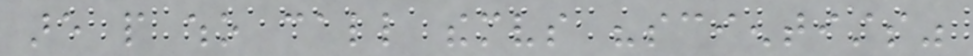are people who call themselves "scientists"
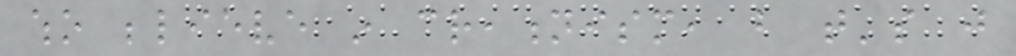who believe in creationism, but that's just
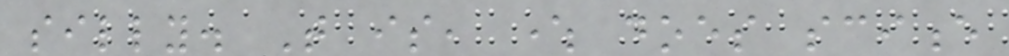silly. That is, where does science
